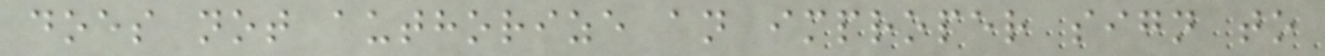does not authorize an improper sign to
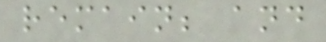remain; and
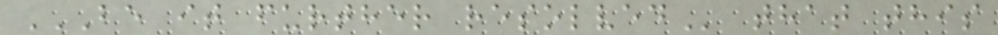BE IT FURTHER RESOLVED that this
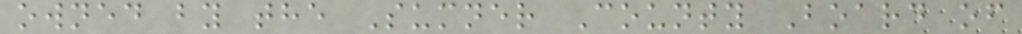owned by the Sumner County Board of
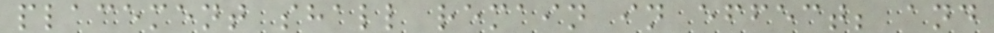placement shall remain in effect; and
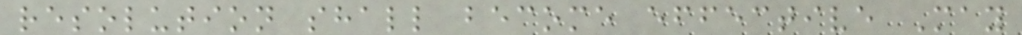resolution shall become effective May
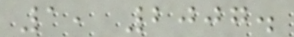1, 2007.
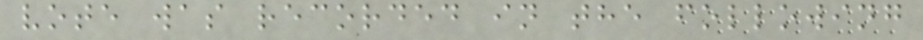vote was recorded in the following
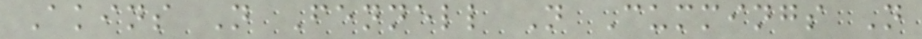Akins N Fennell N Cummings N
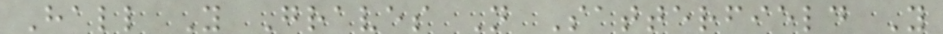Hall Y Graves N Satterfield Y
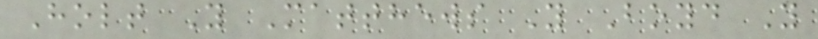Holt Y Matthews Y Boyd Y
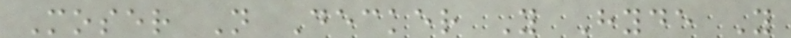Moser N Decker Y Hyde Y
